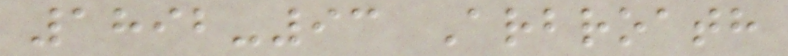1892-93 Arbroath
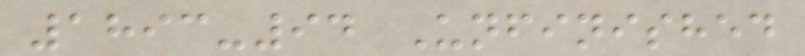1893-94 Unfinished
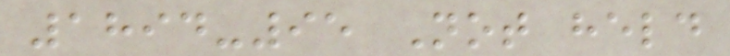1894-95 Not held
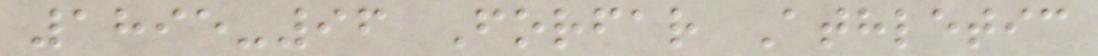1895-96 Forfar Athletic
